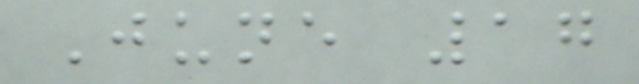June 17
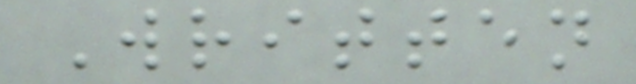Written
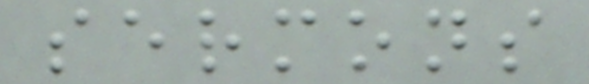sermons
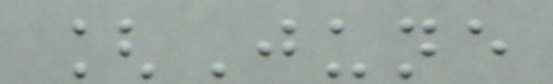[June
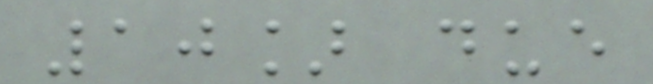10] due
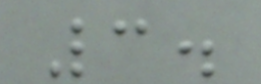3.
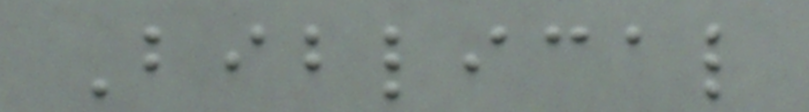Biblical
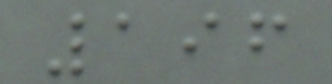196
